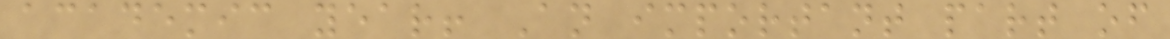academic year! An important part of
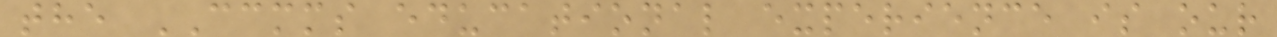the CCMMS educational experience is our
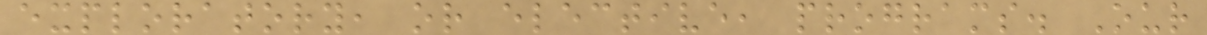exploratory, or elective, programs. Our
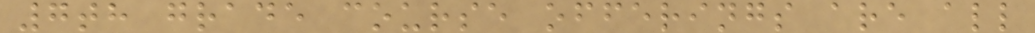7th grade course offerings are all
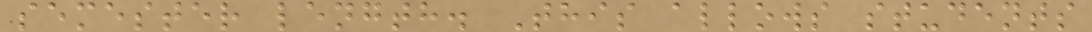semester length. This allows students
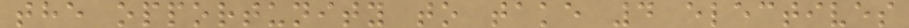the opportunity to take 4 electives
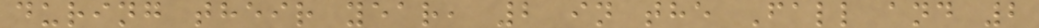during their year, 2 in the Fall and 2
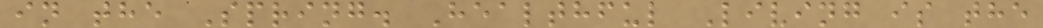in the Spring. Healthful Living is the
